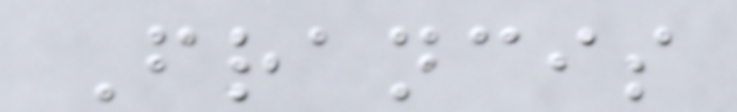Francis
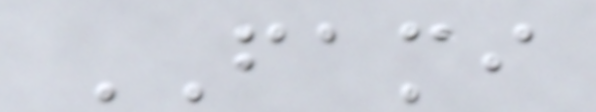FAMI
